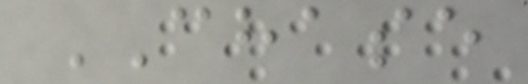CHASE
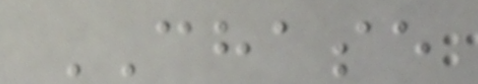CHASE
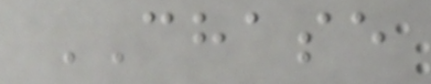CHASE
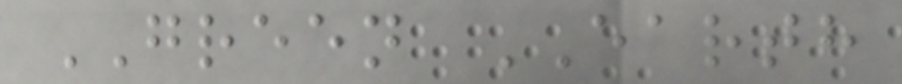GREEN EARTH
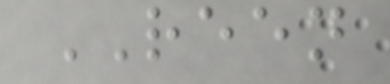REEN
